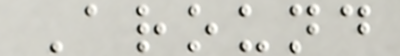Around
